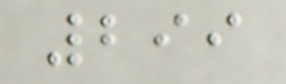299
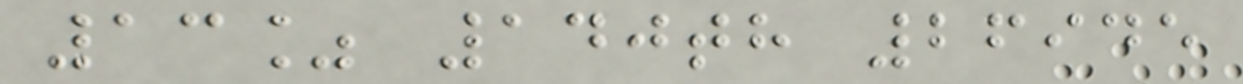13% 140th 26945
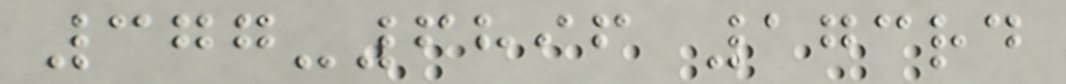377-6896 173rd
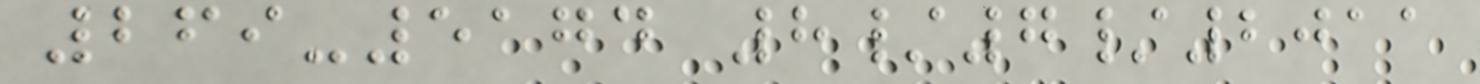269-5174 8/7/2011
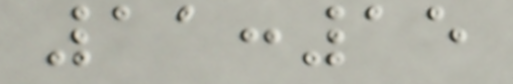11:15
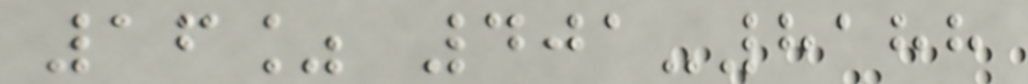16% 401-8188
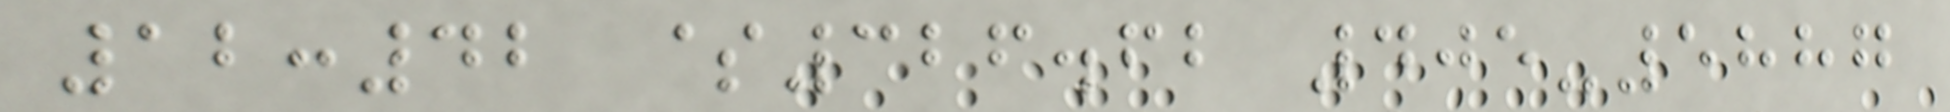12:42 $326.62 405-5887
